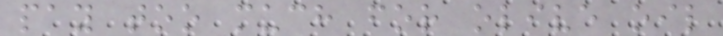pay too much for olive oil
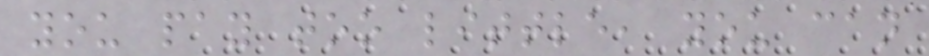you pay too little, you can
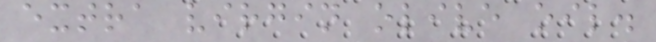extra virgin olive oil.
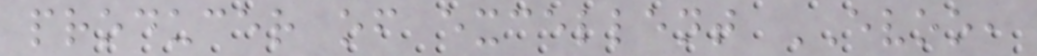producer of excellent EVOO,
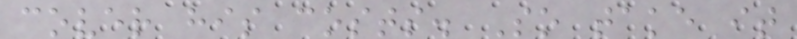cover his costs. So take it
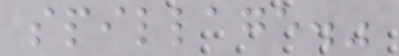spillage."
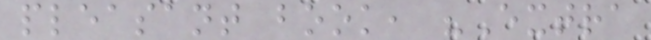pleasant book, "Extra
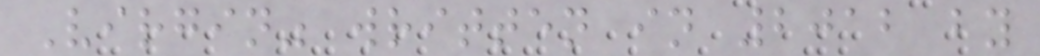Virgin" written in 2012 by
